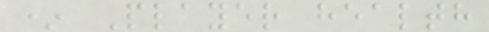* Player health
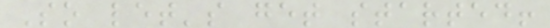So let's get started!
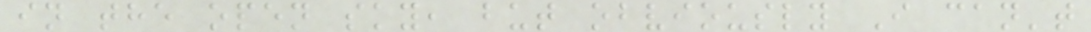in the open sky, but obviously I can't
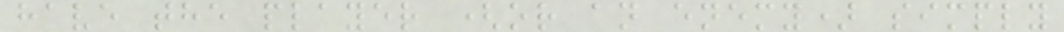have the player (or an enemy) simply
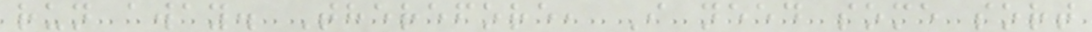run away. Therefore, I need some sort
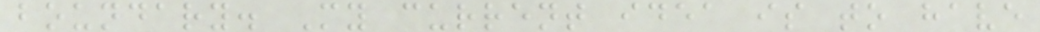boundary. My current idea is to have
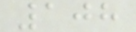108
